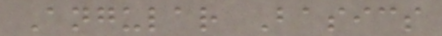Angular Basics
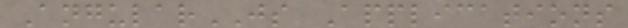AngularJS Applications
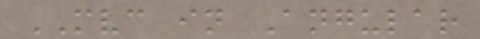MVC in Angular
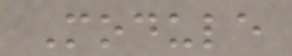Module
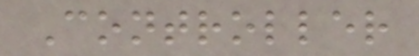Controller
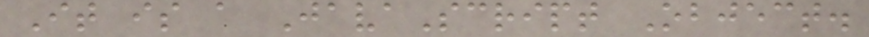It is a JavaScript Object.
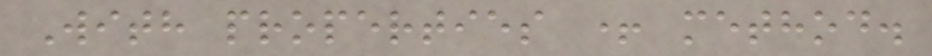With properties + method.
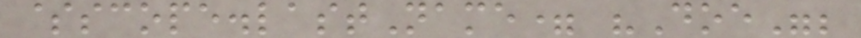$scope.lastName= "Doe";
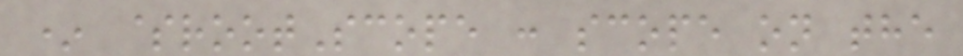* $rootScope : scope on the
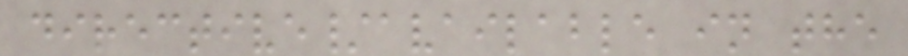directive/available in the
